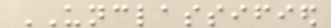UNCLASSIFIED
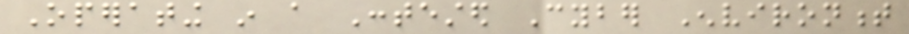Operating in a Contested Cyber Environment
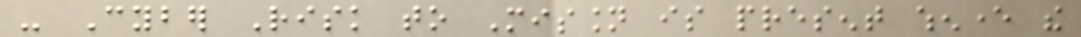- Cyber Risk to Mission is present whenever the
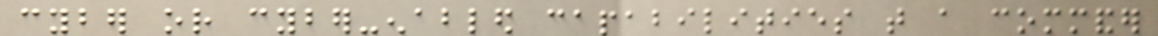cyber or cyber-enabled capabilities that a commander
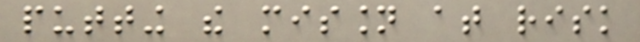putting the mission at risk
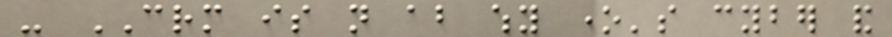- CRM is not about why one's cyber and
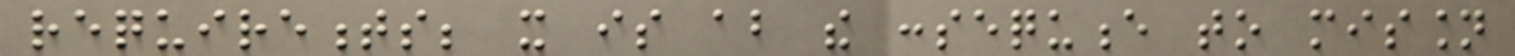requirements; it is about the consequence to mission
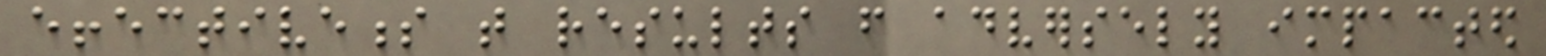effectiveness that results from adversely impacted
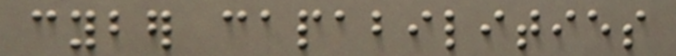cyber capabilities
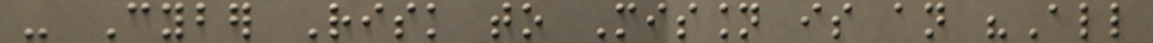- Cyber Risk to Mission is an "All
